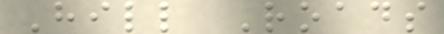Hill Roads
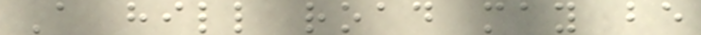A hill road may be
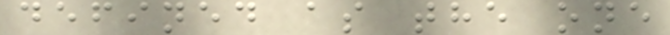defined as the one
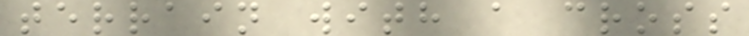terrain with a cross
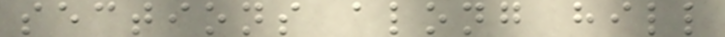sections along hill
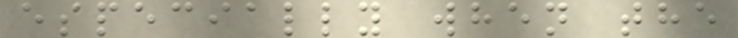especially when the
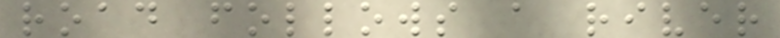road follows a river
